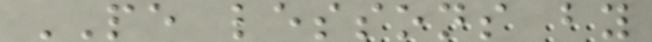PE lessons by
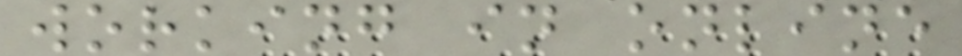working in online
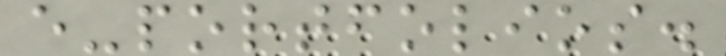e-portfolios.
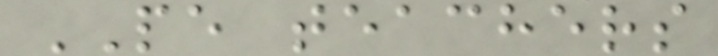PE teachers
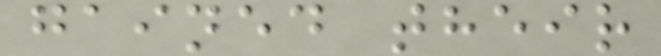gained their
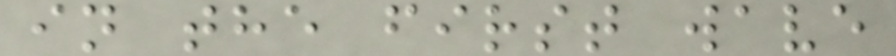in the first wave
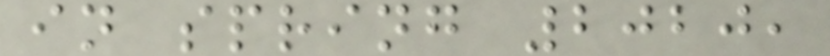in spring 2020,
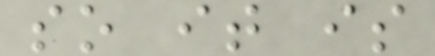so it is
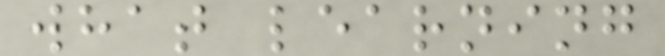what learning
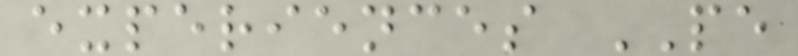experiences PE
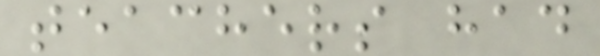teachers had
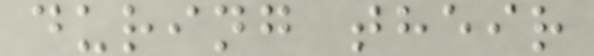during their
